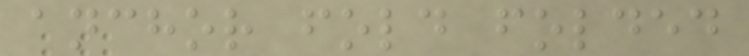anchor fold folded
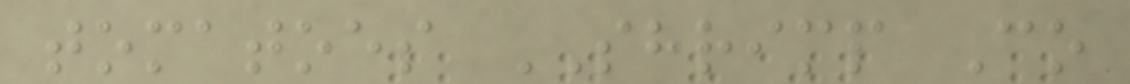tomatoes SHRIMP Co
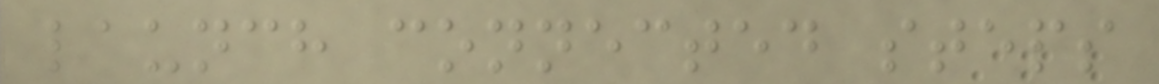launch connected steps
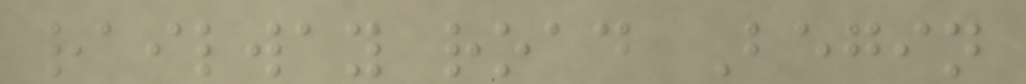railway road Begin
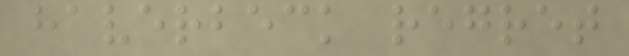haverbeck regret
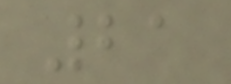21
